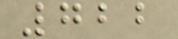722
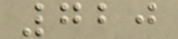720
